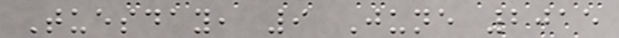Tuesday, 9 June 2015
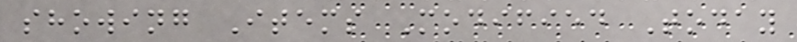showing Items Modified Today
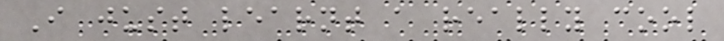I just learnt a really cool
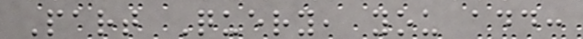Part Query, you add:
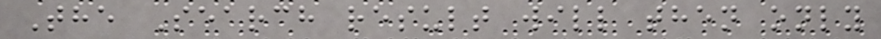The Search result will then only
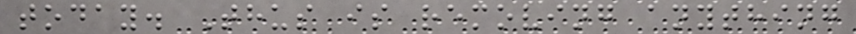today. Thus is removing anything
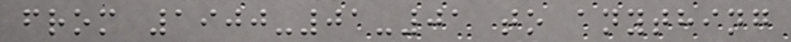from 1900-01-01 to anything
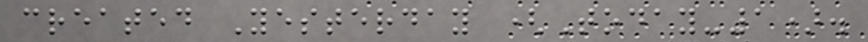created Yesterday (Today-1).
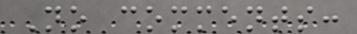No comments:
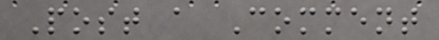Post a Comment
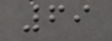69
